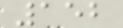152
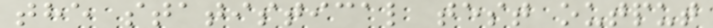the statistical test output
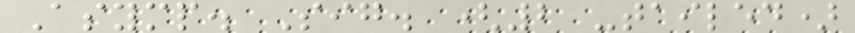Asymp. Sig. (2 -tailed)
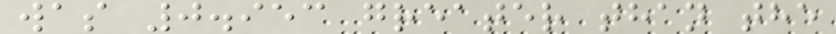was 0.953 greater than the
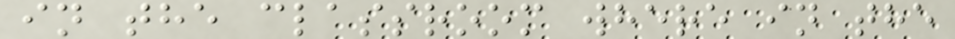in the classroom where in the
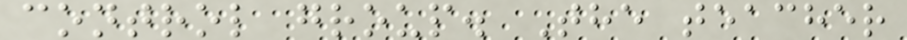control group. The teacher
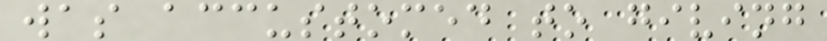was accustomed to giving
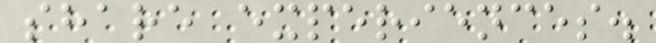share experiences.
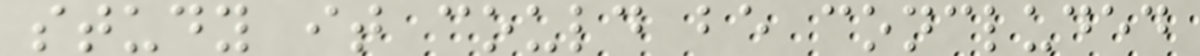study it could be concluded
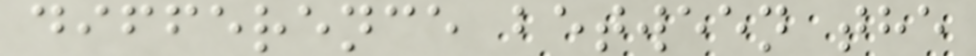difference between the
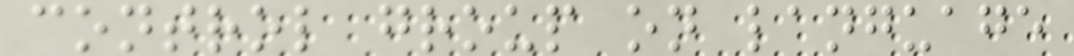control group on language
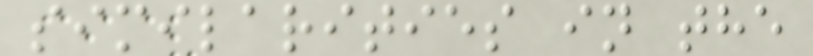similarities in the
